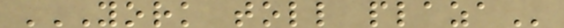YORK TOLL PLAZA
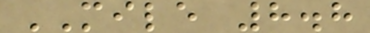MILE 8.8
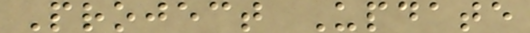Project Update
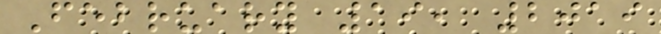February 19, 2019
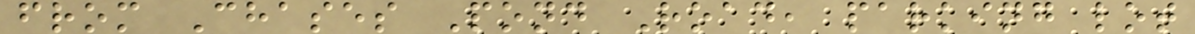from Chases Pond Road, parking lot
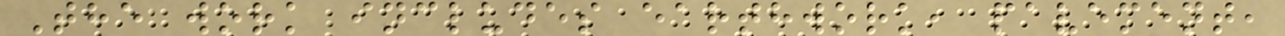The work includes earthwork, pavement,
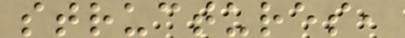structures,
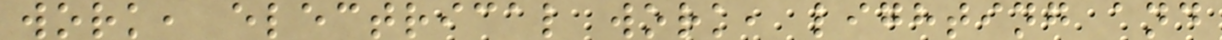work, electrical work, lighting and
